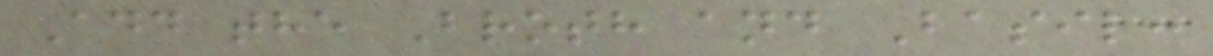Add the Broth and Basil:
